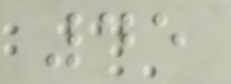45
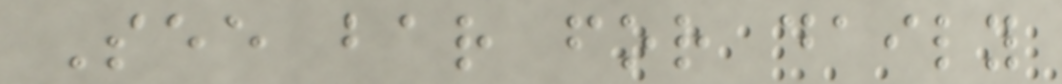See bar for daily
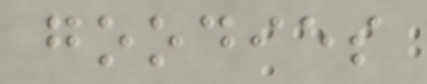goodies
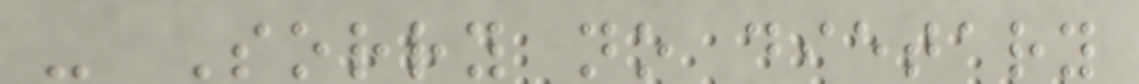- Sorry no dietary
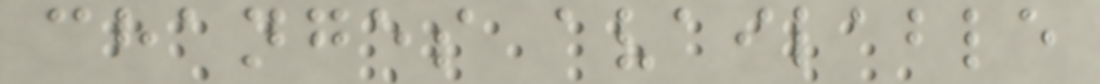changes available
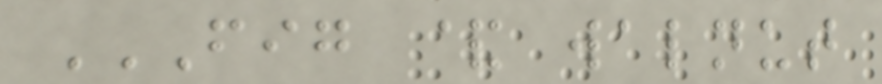FIG & WALNUT
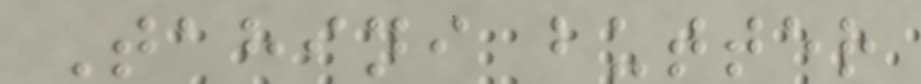Tahini butter
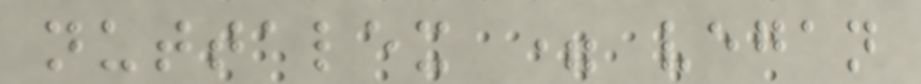nuttalex = vegan
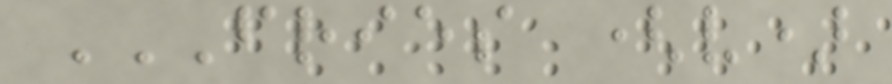FRIES (V)
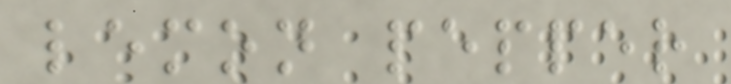lemon pepper
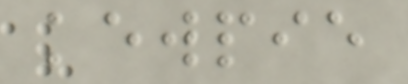kewpie
